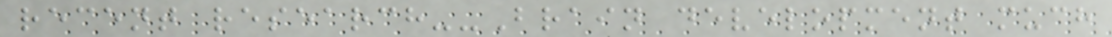recent research--Brain development much
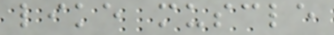like muscle
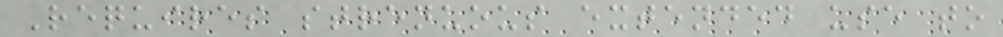Requires strenuous extended use to
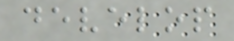develop
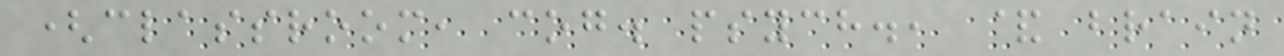(classroom, cog. psych., & brain
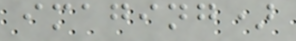imaging)
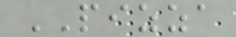PIZZA
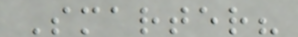Smarter?
